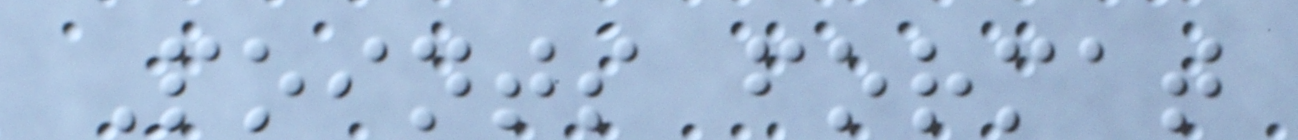Points format
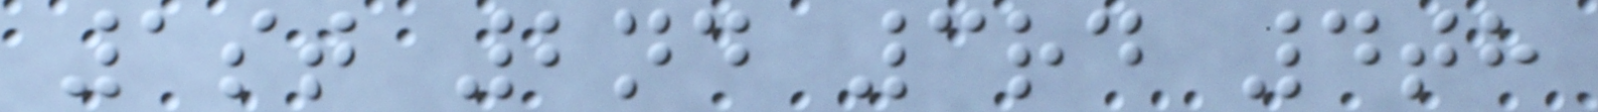1st 2nd 3rd 4th
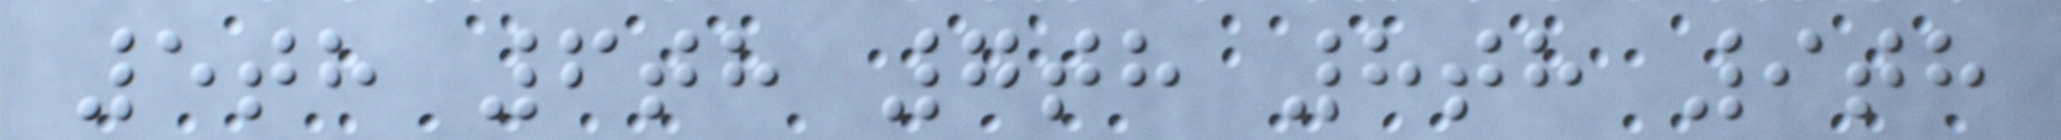5th 6th 7th 8th 9th
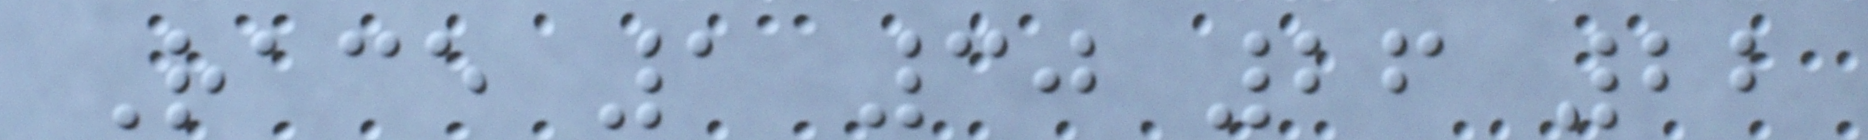Race 1 30 26 22
